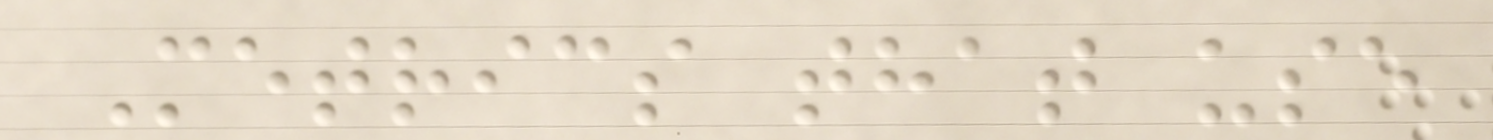Metrics that use
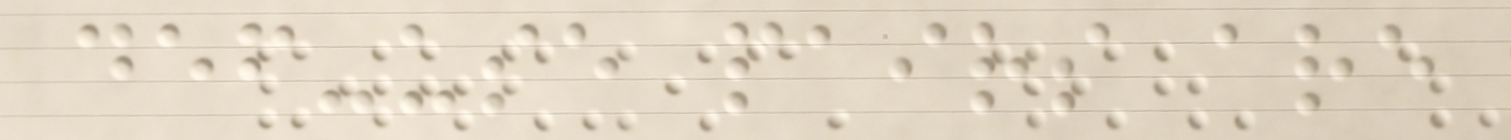def-use pairs are
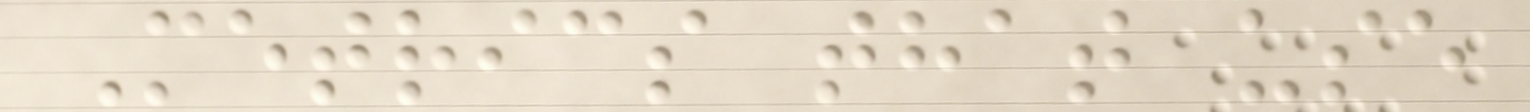Metrics that use
